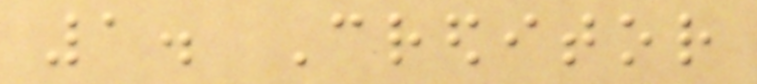1. Creditor
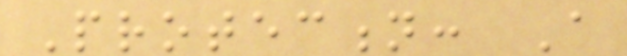Protection: A
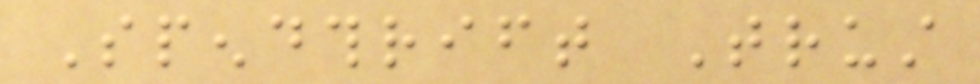Spendthrift Trust
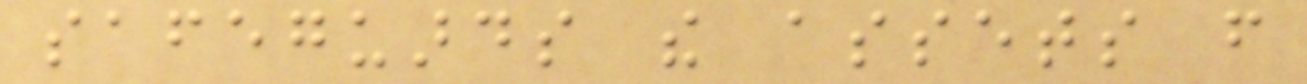safeguards the assets from
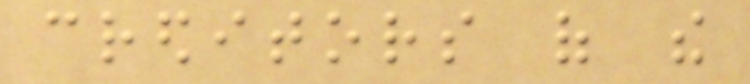creditors of the
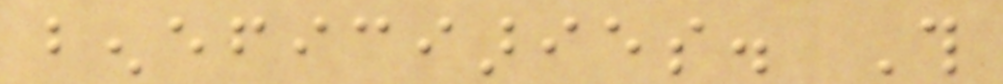beneficiaries. This
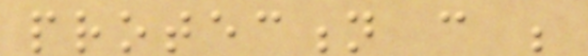protection can be
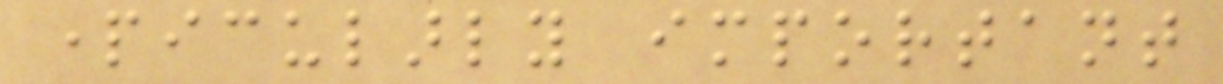particularly important
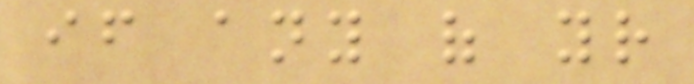if any of your
